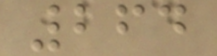264
